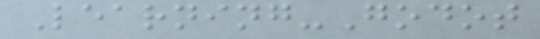Learning-Godot
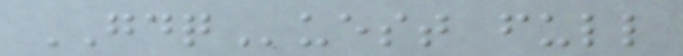GDQuest full
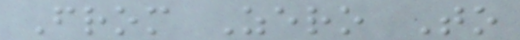From Zero To
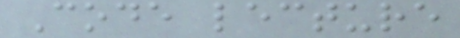Code lecture
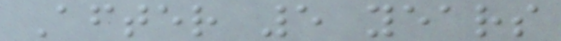After 5 years
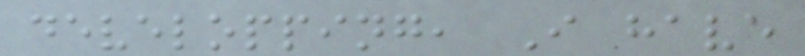developping, I have
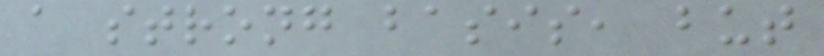a strong basis, but
